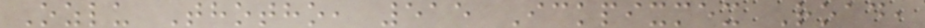Ozlu Thotho, 515 Ickpixmex Road,
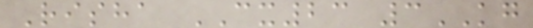Risha CX23 3KG
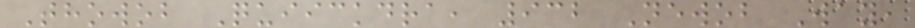Thowob Quiickdra, 932 Newob Way,
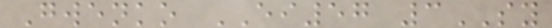Gwenko EI57 3SY
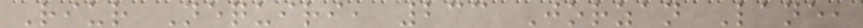Riur Nequiri, 233 Jorzan Lane,
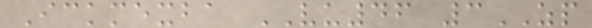Ickmexba VU46 3ZP
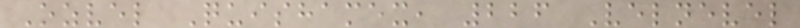Ozvel Quishamex, 226 Velnevel
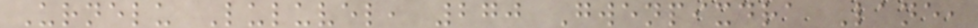Urnelu Luluvel, 270 Gwenpixdra Lane,
